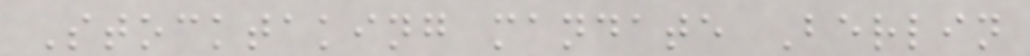Stocktaking mandate Berlin
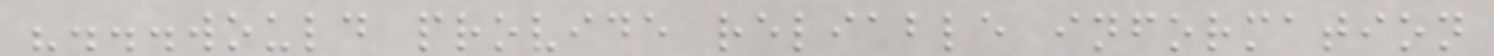"...would provide reliable information
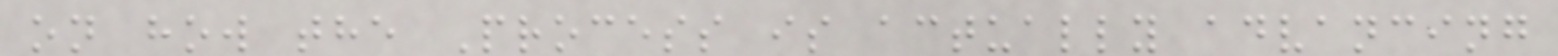on how the Process is actually advancing
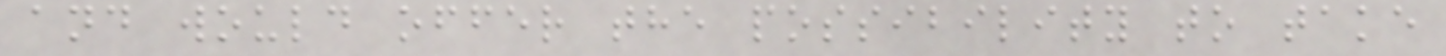and would offer the possibility to take
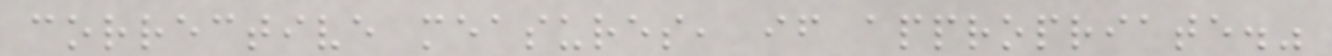corrective measures, if appropriate."
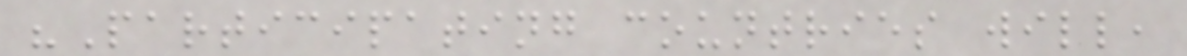"Participating countries will,
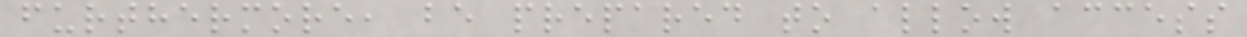furthermore, be prepared to allow access
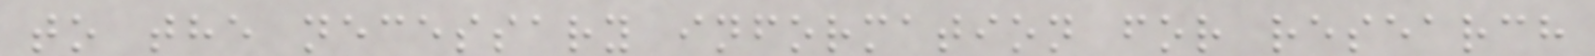to the necessary information for research
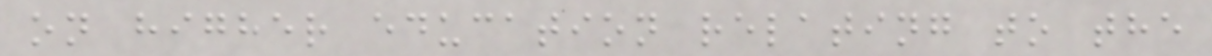on higher education relating to the
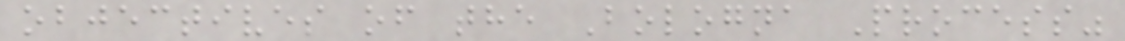objectives of the Bologna Process"
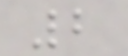2
